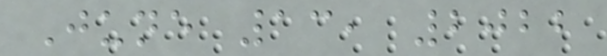June 13, 2022
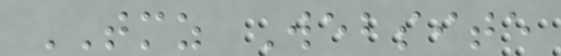TMZ Website
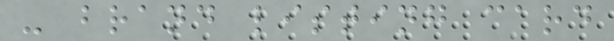- brand listing card
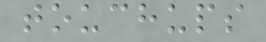touchups
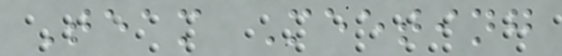Team Meeting
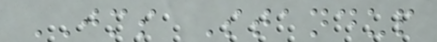JMS Standup
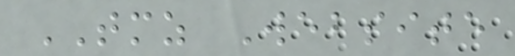TMZ Website
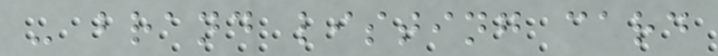- brand listing card
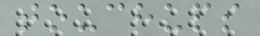touchups
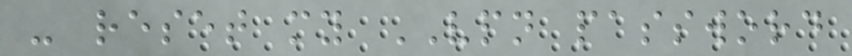- reset my VPN password
